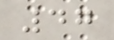47
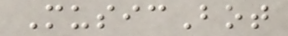MusicBot
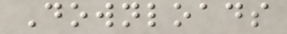Downloads
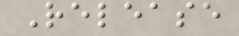Release
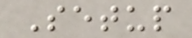Setup
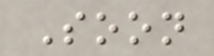Soon
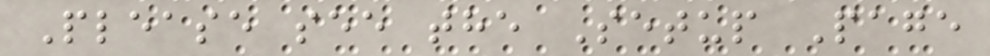Please see the Setup Page
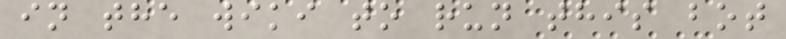in the wiki to run this bot
